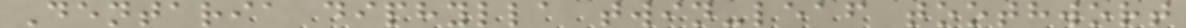Dentaria diphylla twin-leaf toothwort
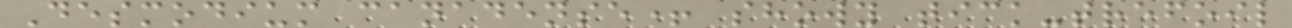Desmodium canadense+ showy tick-trefoil
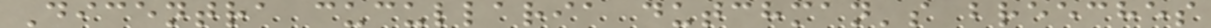Dicentra cucullaria dutchman's breeches
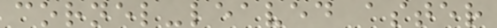cornel-leaved aster
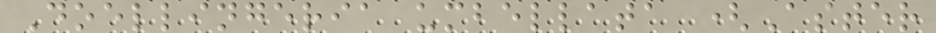Doellingeria umbellata (Aster
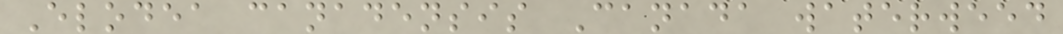Elodea canadensis Canada waterweed
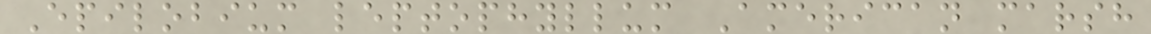Epilobium leptophyllum American marsh
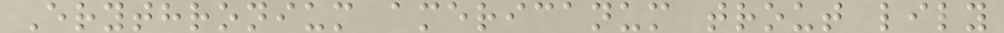Erythronium americanum trout lily
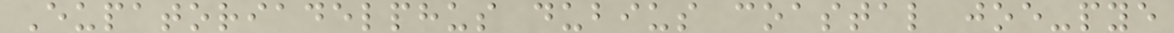Eupatoriadelphus dubius coastal joe-pye
